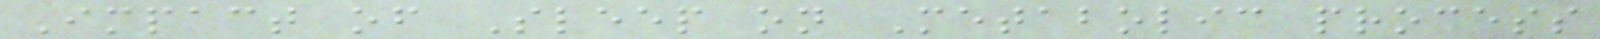Impact of Sleep on Metabolic process
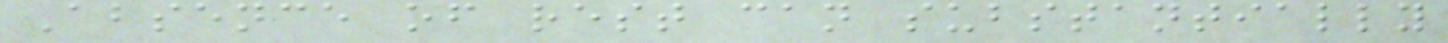Absence of rest can substantially
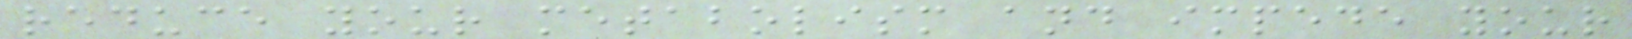reduce your metabolism and impede your
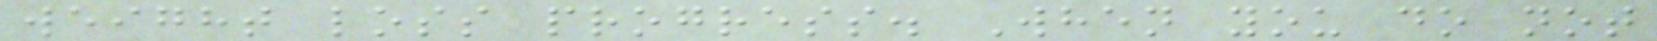weight loss progress. When you do not
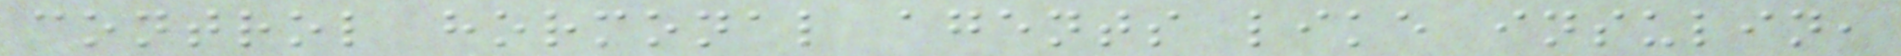control hormonal agents like insulin,
